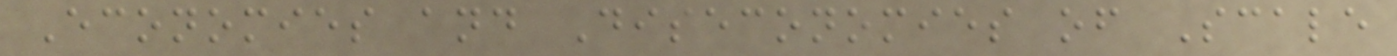Economies and Diseconomies of Scale
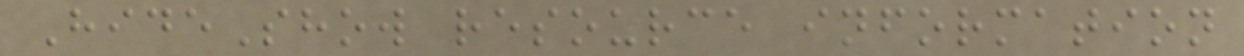HideShow resource information
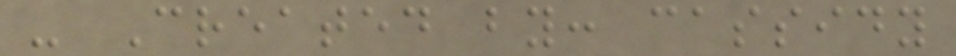- Created by: cassidy
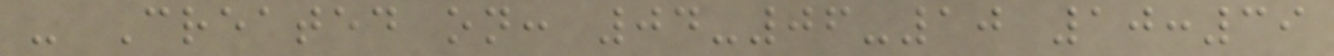- Created on: 04-06-10 10:39
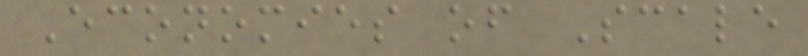Economies of Scale
